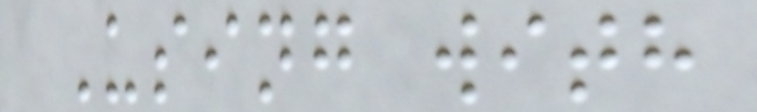Using with
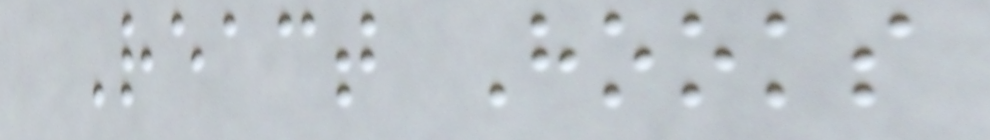React Hooks
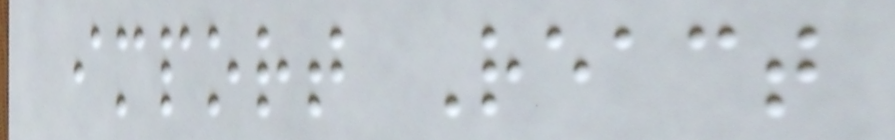import React
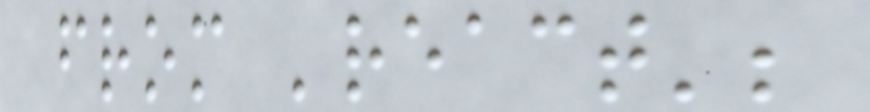from 'react';
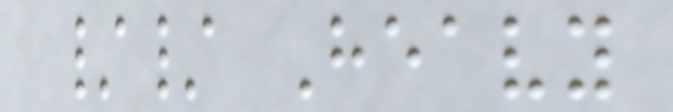// Heavy
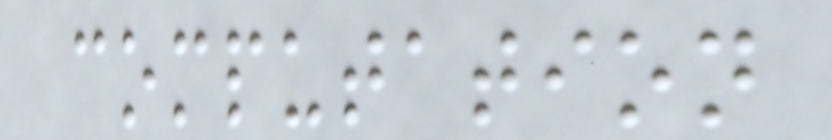computation
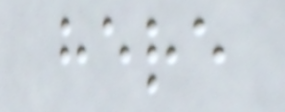here
